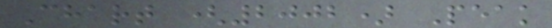Chart (2002) Peak
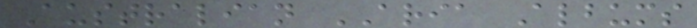Australian ARIA Albums
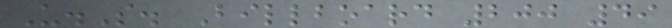U.S. Billboard 200 49
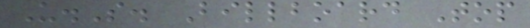U.S. Billboard Top
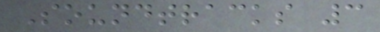Soundtracks 3
